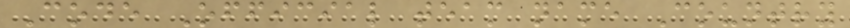Code Official team name Country
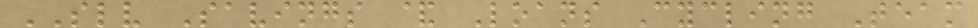SLV Savings & Loans Cycling Team
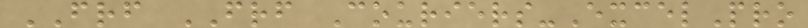FRF FRF Couriers-ExcelPro
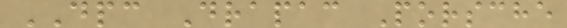DPC Drapac Porsche
